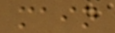main
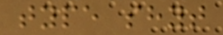type shyt
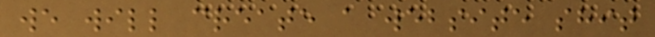we will create a website shit
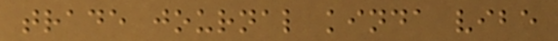trade journal kinda vibe
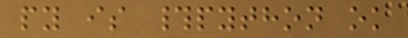py is #python ok
